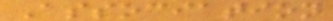Association
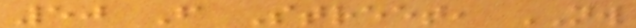50 F Street, NW
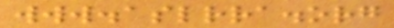www.aslrra.org
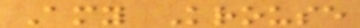Amy Krouse
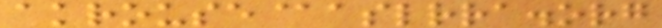akrouse@aslrra.org
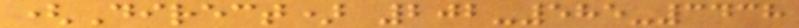(Direct) 202-585-3438
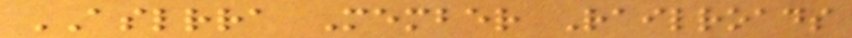ASLRRA Member Railroads
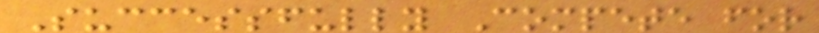Successfully Compete for
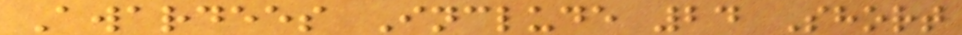Awardees Include 24 Short
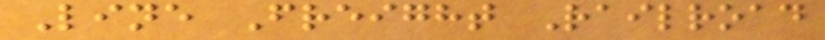Line Freight Railroad
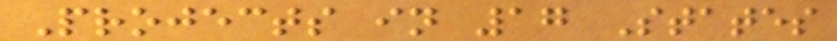Projects in 17 States
